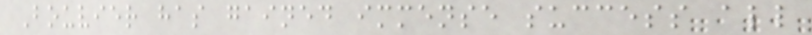Bouvier has gained immense success all
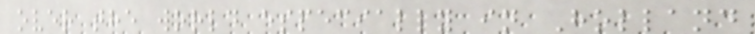over the world especially in Holland
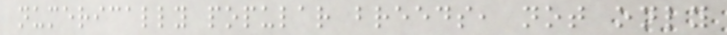numerically popular breeds, not only
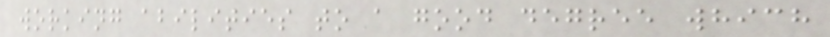working abilities to a good degree which
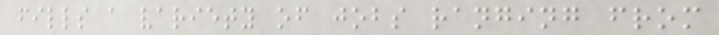fills a variety of jobs ranging from
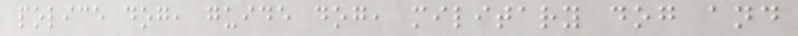police dog, guide dog, military dog and
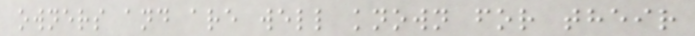owners and are well known for their
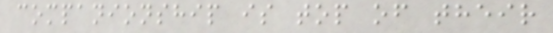companionship is top of their
